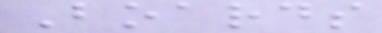Boards
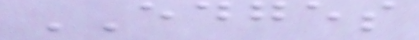EDGES
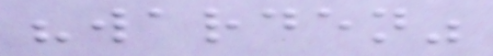"warden"
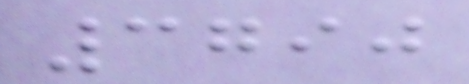3790
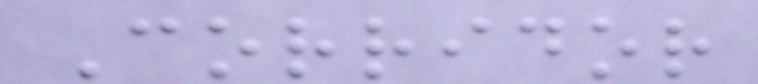Corridor
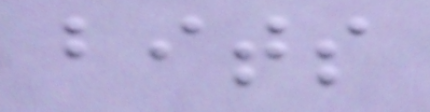bits
